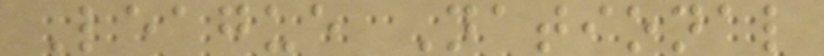League National
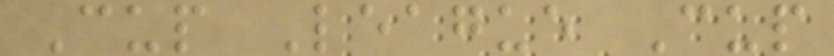Cup League Cup
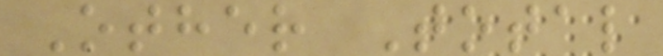Other Total
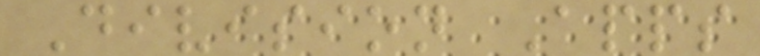Division Apps
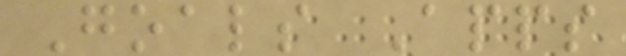Goals Apps
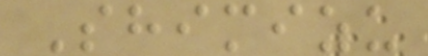Shimizu
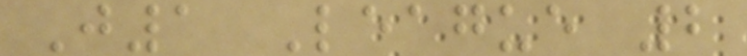J1 League 2
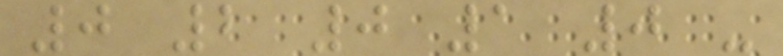0 2 0 1 0 -
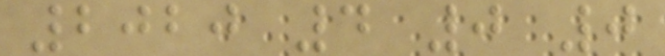2020 4 0 0
